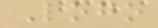Logo
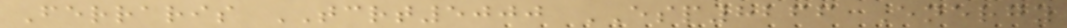Ferraris TCRT5000 ESP8266 Energy
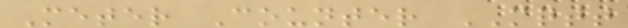Meter Counter MQTT
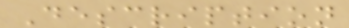Description
